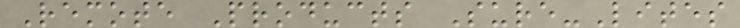Remote Products Sure-Lites
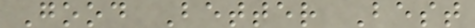Good Better Best
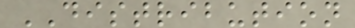DISTRIBUTION
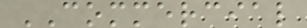COMMERCIAL
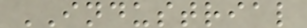INDUSTRIAL
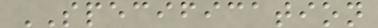SPECIFICATION
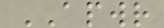APWR
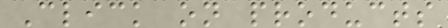Click on products
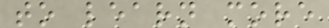to learn more
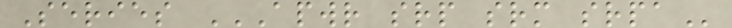Series APWR SRP SRM SRPA
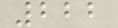222
